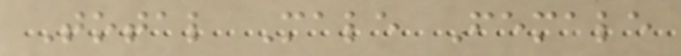Total Male Female
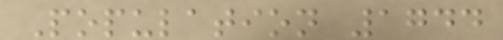Population 1744
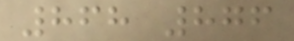868 876
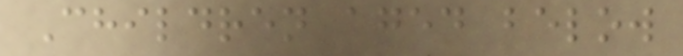Children aged below
